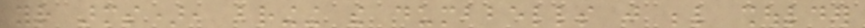your arms), bringing the dumbbells just below shoulder
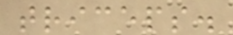triceps.
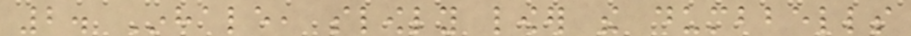2. Inhale, slowly lower the dumbbells
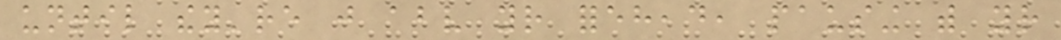until they're just above your forehead, pausing with your
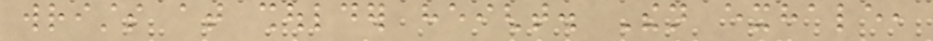wrists at shoulder height. Then exhale,
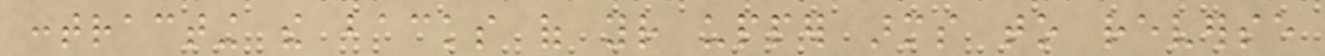contracting the backs of your upper arms to reverse
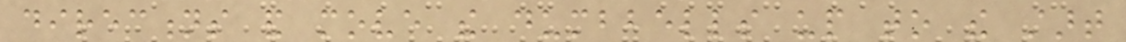directions and move the dumbbells up to the start
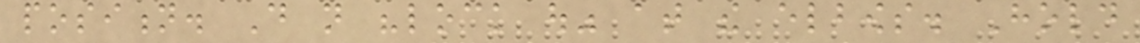position. Do not "lock out" at the elbows. Hold
